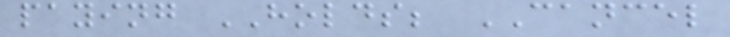paying HOLDS; CANCEL
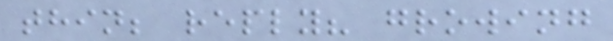thin; reply? growing
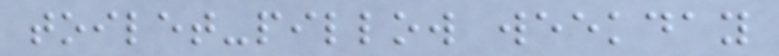toilet-pillow weekday
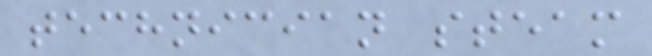technician steam
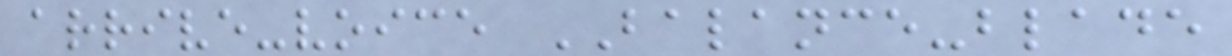arrive-voice BALANCE-blade
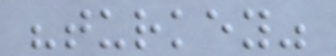"turkey"
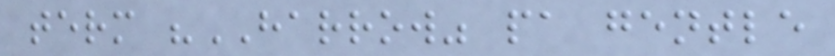term "HARROW" pa gentle
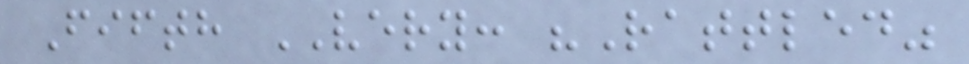Fifth VERY: "Rattled"
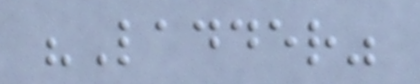"Ladder"
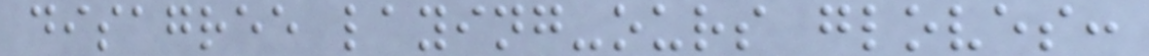disagree laying-ours gloves:
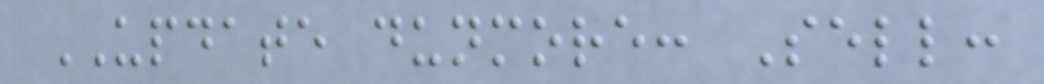UPDATE dunmore: Sell:
